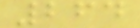264
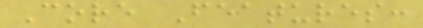Core Features:
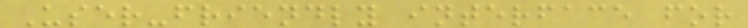User-friendly interface for
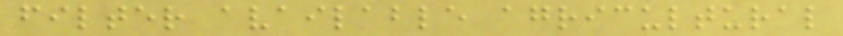filter available agricultural
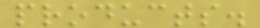products.
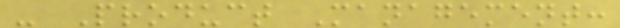- Product Management:
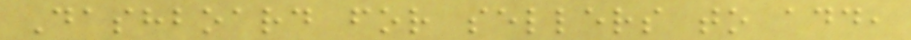Dashboard for sellers to add,
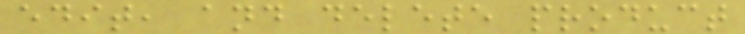edit, and delete product
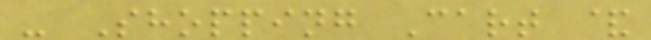- Shopping Cart &
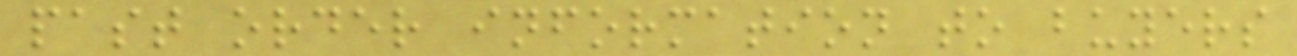past order information to buyers
